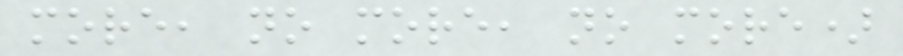more, no more, no more)
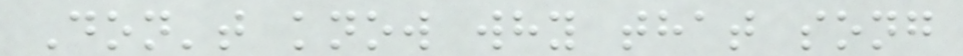Don't know why that song
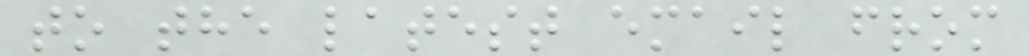to the latest email from
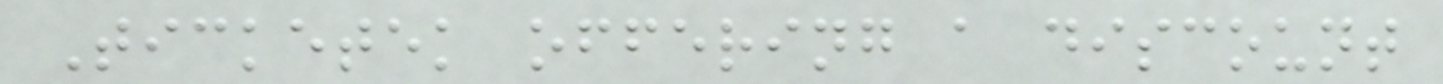Ticketek offering a discount
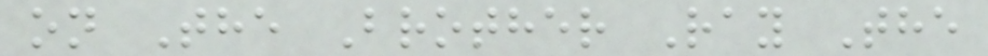on The Brother Ray The
